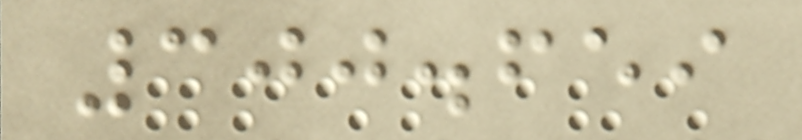300.659
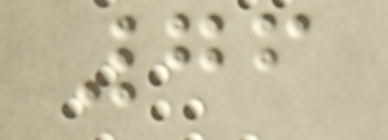76
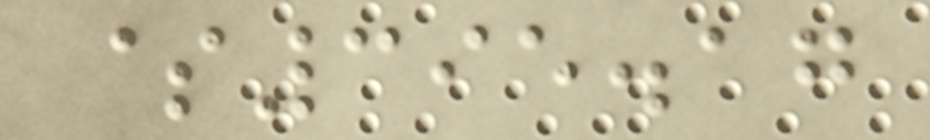$395.17
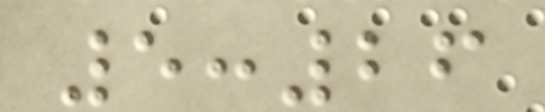5:26
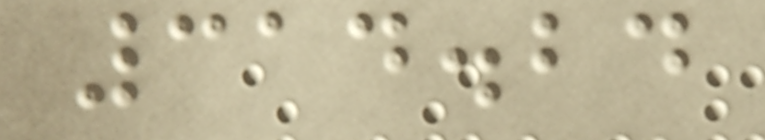314.24
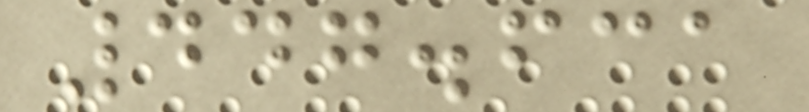447.631
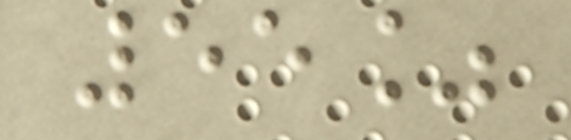55%
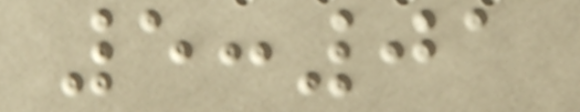5:01
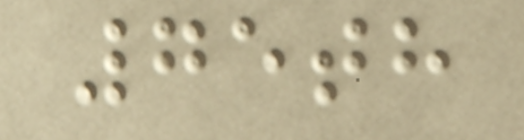75th
